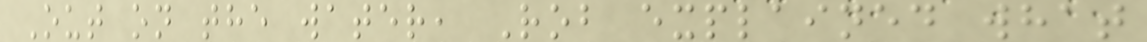Out on the water, Rob explained what
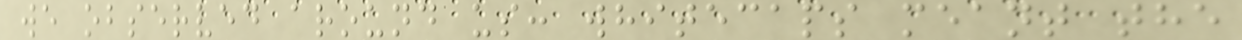we observed around us: whitecaps meant the
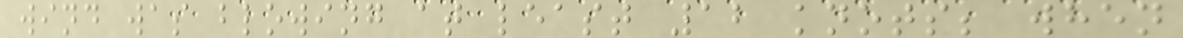wind was blowing at least 12 knots; when
